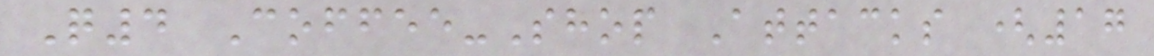Q4 Coffee-Shop Attacks (17
